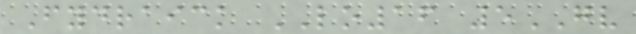Fydraick LO16 5GV
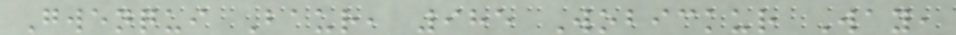Gwenqui Baur, 985 Wobickur Way,
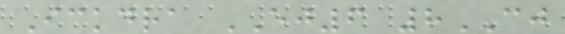Ickdra EJ6 8CJ
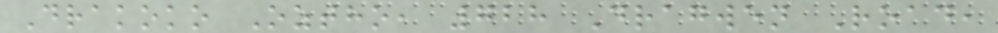Drakoko Oztho, 728 Dragwen Road,
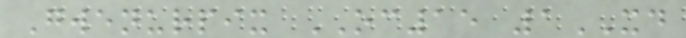Gwenurpix OC15 1XD
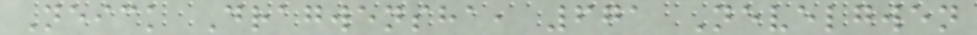Neick Dragwensha, 671 Nevelgwen
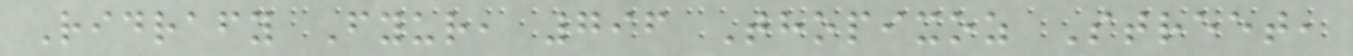Ridrafy Fyur, 796 Thopixoz Street,
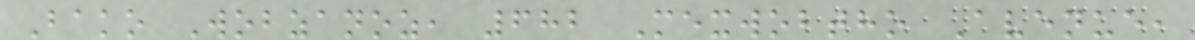Bako Wobzanoz, 682 Mexwobtho Avenue,
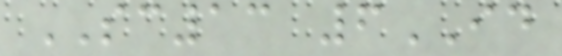SC13 6ID
